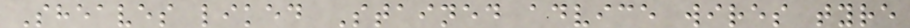Sheaves liked Stained advice wires tyre
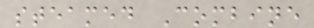steamed Combine
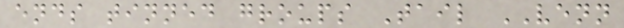ends tinned groups Tail VENN
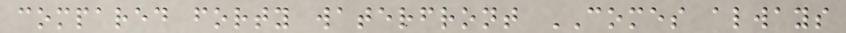compared forty waterfront COMES always
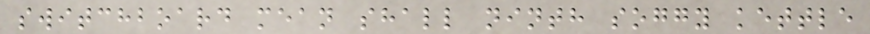switchboard mean shall ninth soggy kettle
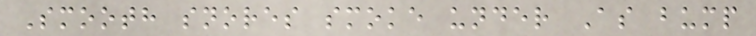Smooth snores smoke under As bump
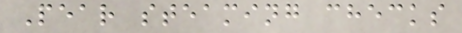Pear steaming checks
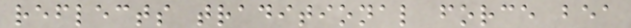reflects traditional force bea
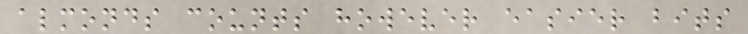almonds counts however easier bits
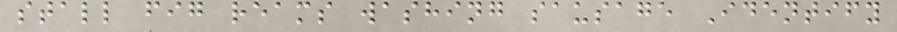stall fig reams washing sausage Identify
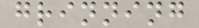grinning
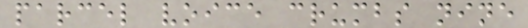parcel voice crumbs nine
